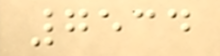7534
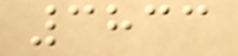3833
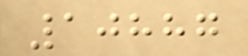10887
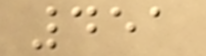451
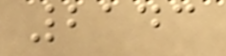2143
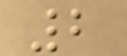2
